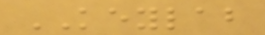KEYLAB
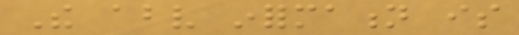The above information is
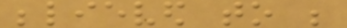believed to be
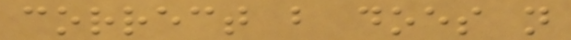correct but does not
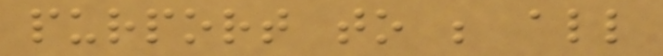purport to be all
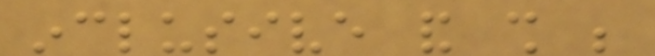inclusive and shall be
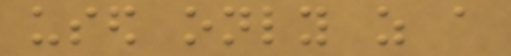used only as a
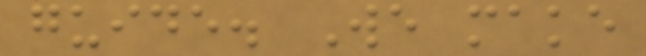guide. We make
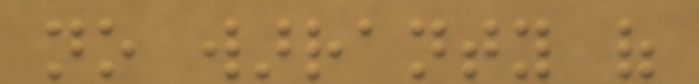no warranty of
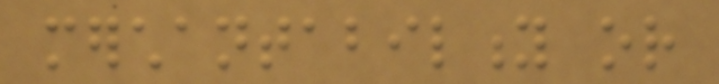merchantability or
